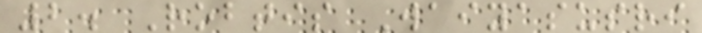2. Robtis Waiyasusri
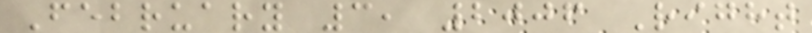February 3, 2006 Right
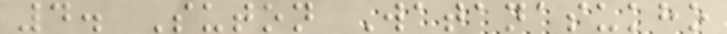4. Suton Watanasukho
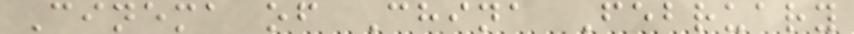Cinema of China February
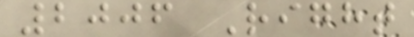2006 Right
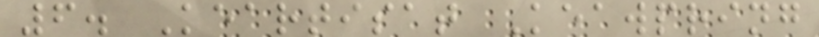6. Keartisat Keawpring
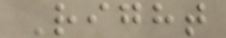Right
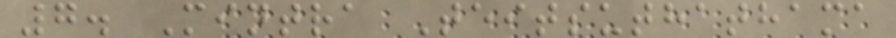7. Mintra Teitsuthathama
